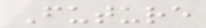Future
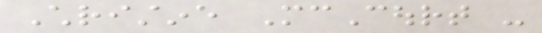Christine McCourt -
